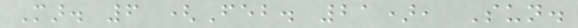Mar. 6 (Feb. 21), Sun.
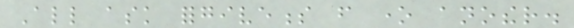All ask forgiveness from one another.
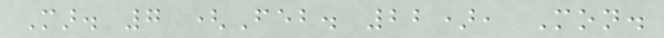Mar. 7 (Feb. 22), Mon.
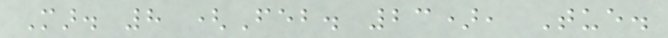Mar. 8 (Feb. 23), Tue.
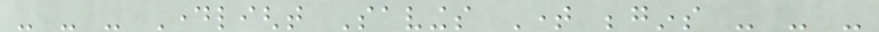- - - Daylight Savings Time begins - - -
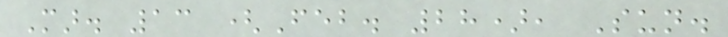Mar. 13 (Feb. 28), Sun.
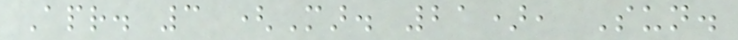Apr. 3 (Mar. 21), Sun.
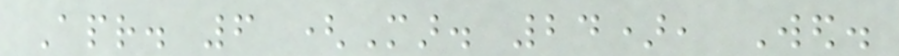Apr. 6 (Mar. 24), Wed.
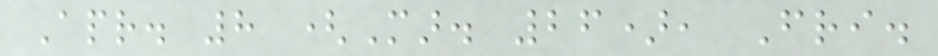Apr. 8 (Mar. 26), Fri.
